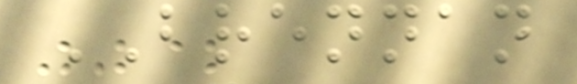BRENNAN
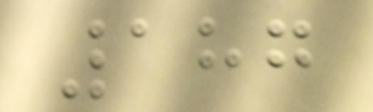187
